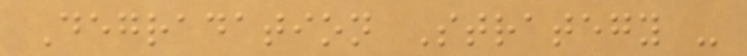Degradation Strategy -
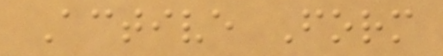Active Form
